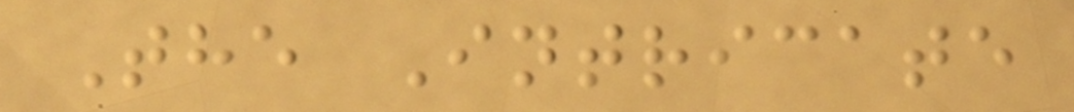The Intricate
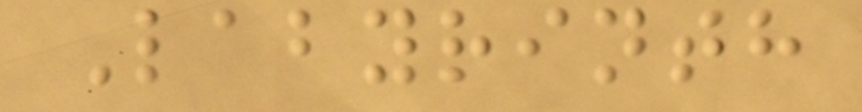Labyrinth
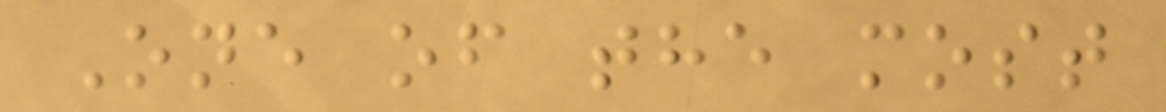One of the most
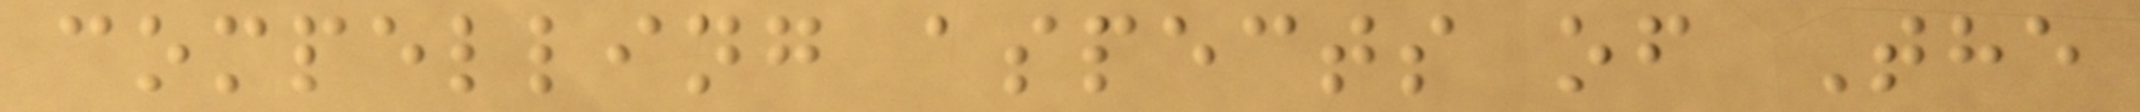compelling aspects of The
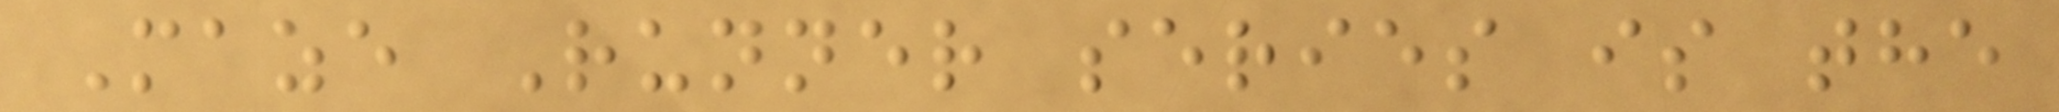Maze Runner series is the
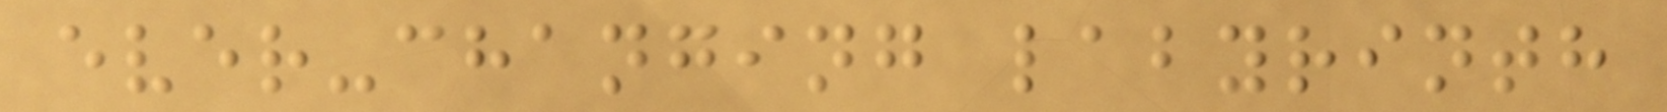ever-changing labyrinth
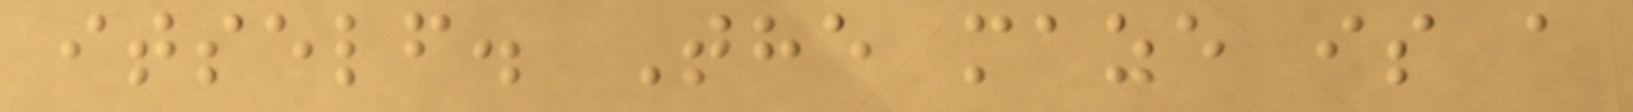itself. The maze is a
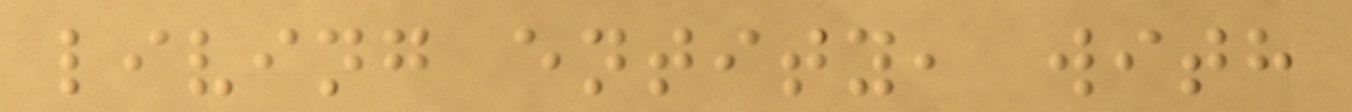living entity, with
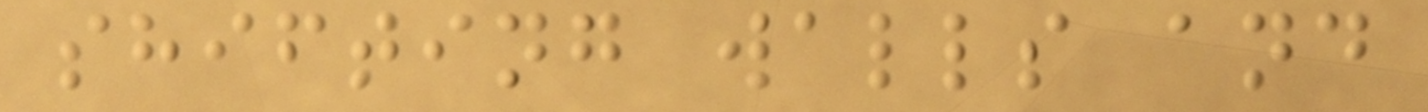shifting walls and
